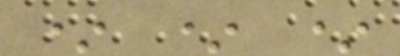* * *
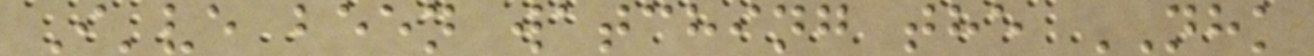I've been watching the NHK
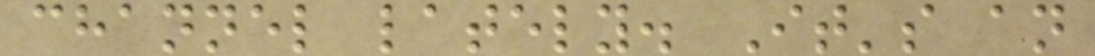channel lately. It's an
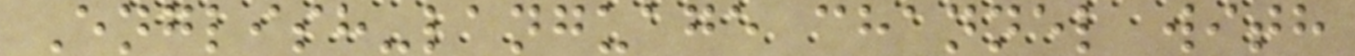English-language channel with
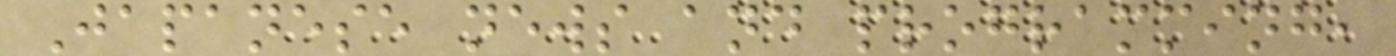Japanese news and programming,
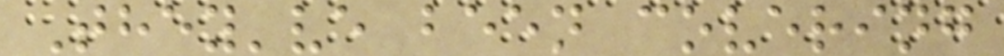They've been covering
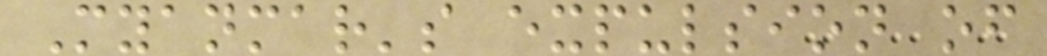Myanmar's expulsion of
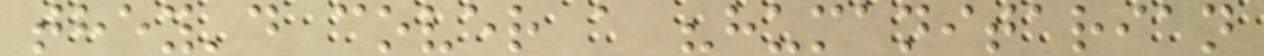they'd cover a "humanitarian
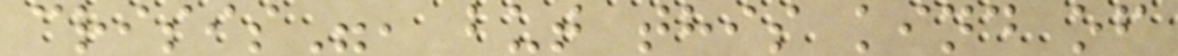crisis", but this kind of
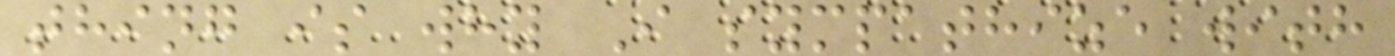thing is why I sympathize with
